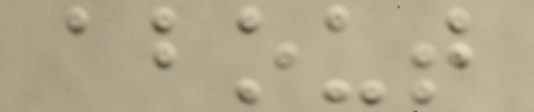about
